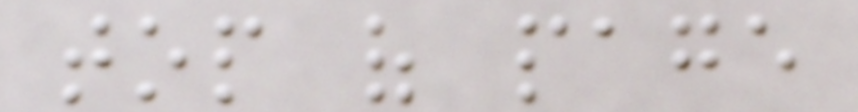top of page
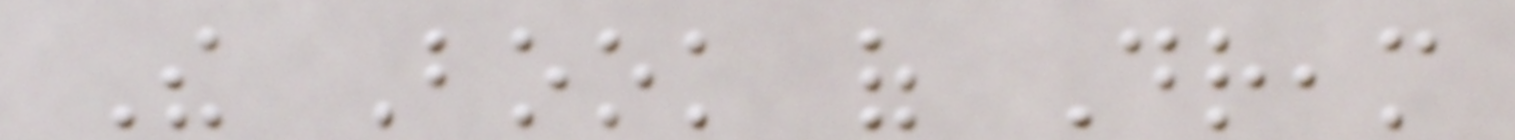The Book of Dream
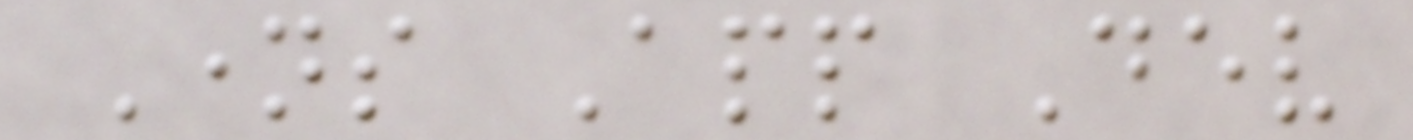Names App Dev
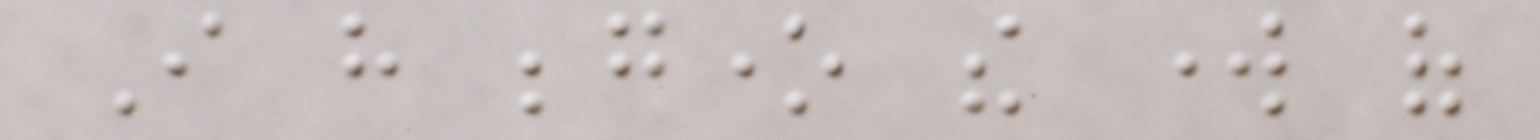I have begone the work of
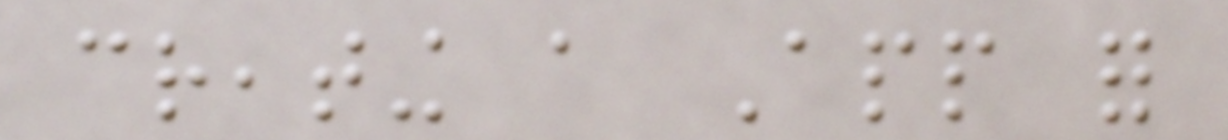creating a App for
